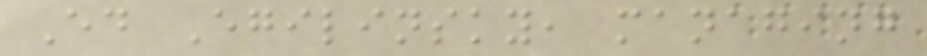Ed Egilinsky, managing
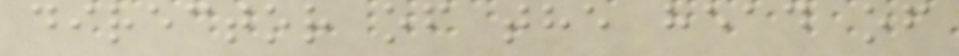director of the head of
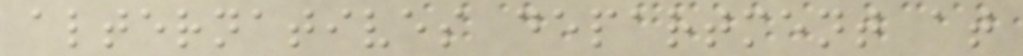alternatives department at
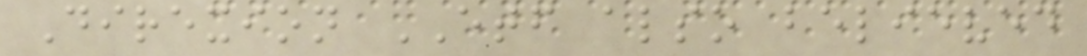Direxion ETF also believed
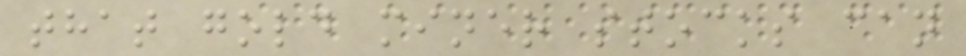that gold miner stocks can
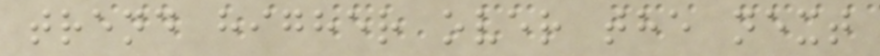trend higher over the next
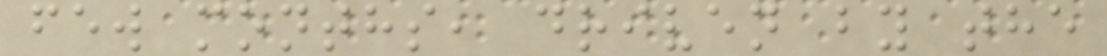few months, driven by the
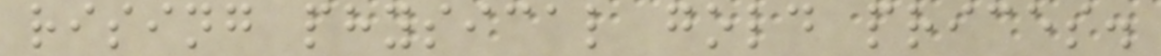rising physical gold prices.
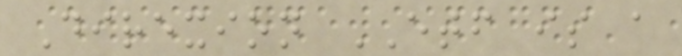Direxion ETF is a
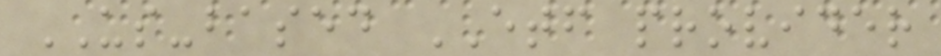US-based ETF provider
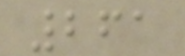261
